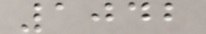1042
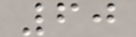60
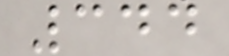344
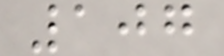107
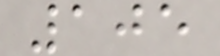105
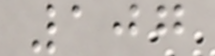107
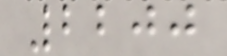2200
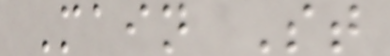Main St
